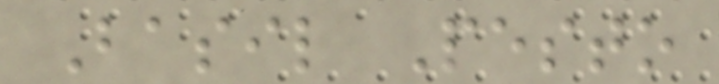Basil Pesto
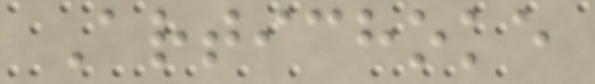Artichoke
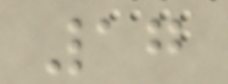17
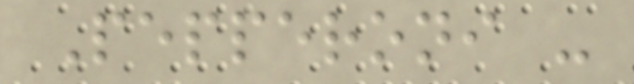Pepperoni -
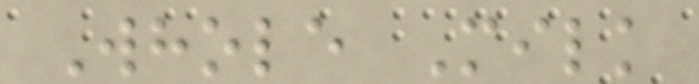Whole Milk
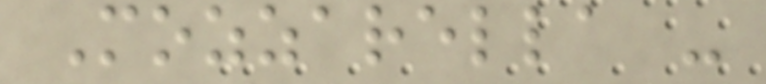Mozzarella -
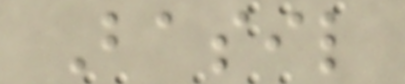Basil
